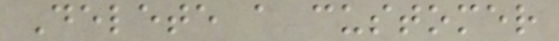Delete a customer
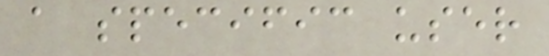a specific user
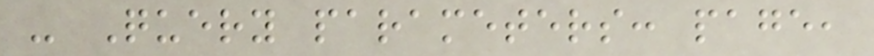- Query parameters: page,
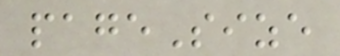pageSize
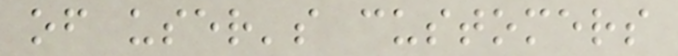of user's customers
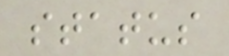status
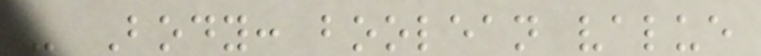- Body: boolean value
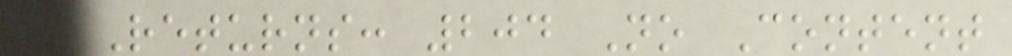- Returns: 204 No Content
